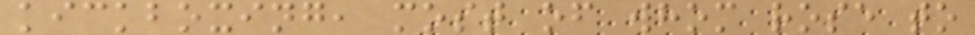kickboxing, most of whom rose to
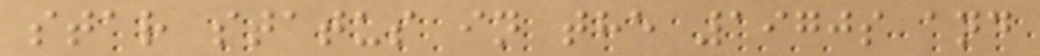star status in the 1970s and
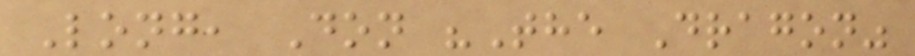Long, Don "The Dragon"
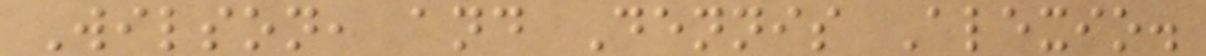Wilson, and Dennis Alexio.
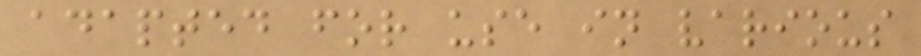adapted for use in various
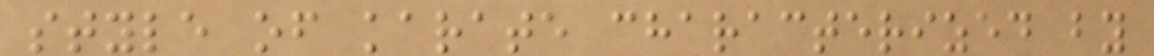style of karate characterized by
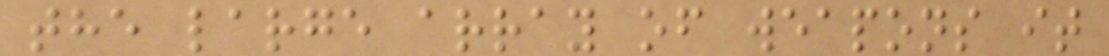the large array of weapons it
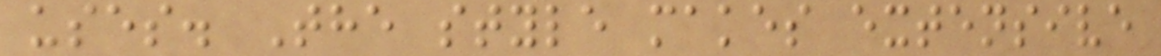uses. The style makes extensive
